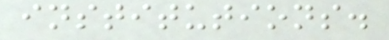institutions.
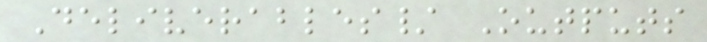Deliverables/ Outputs
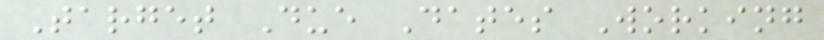Target Due Dates Working
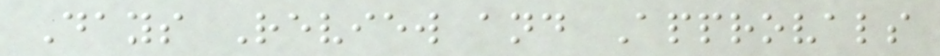Days Review and Approvals
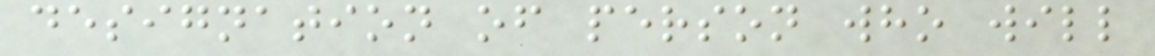designation of person who will
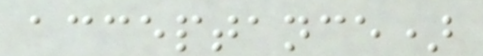acceptance)
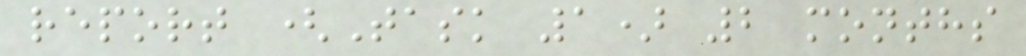report (Task 1) 2 months
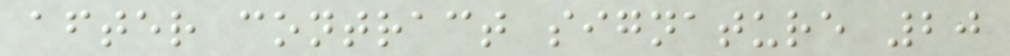after contract signature 20
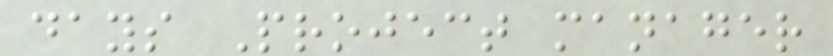days Project manager
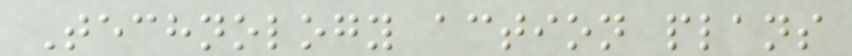Technology action plans
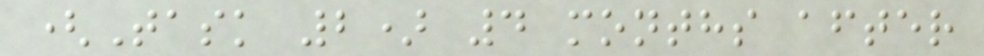(Task 2) 4 months after
